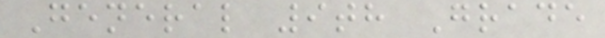General 9th Grade
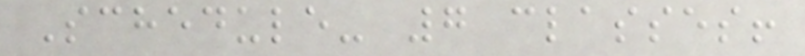Schedule- 7 classes!
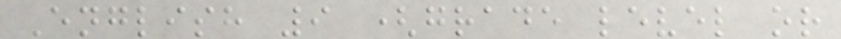English 9 (grade level or
